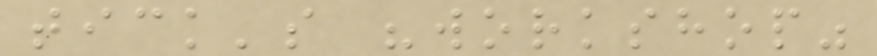tick's "workshop"
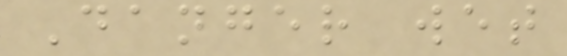Danger wet
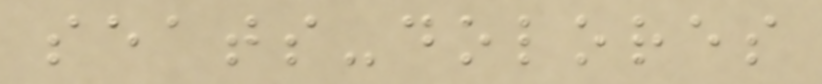seats-dolores
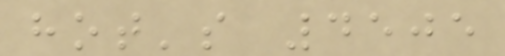hot's 4505
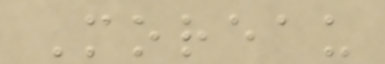Moreau
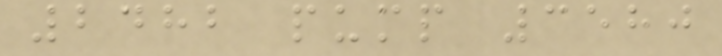2482 pump 3580
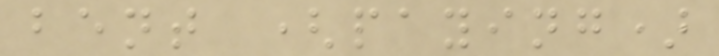bent (paying)
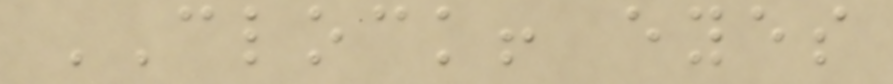CLOCK! eyes
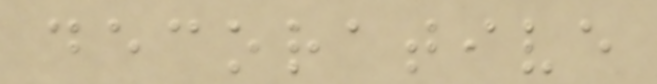decorative
